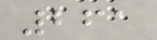261
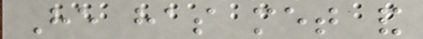He has met and
